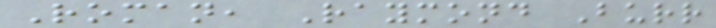Roman, Raymond Burr
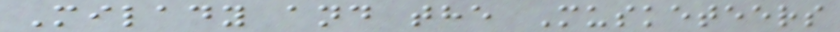Milady and the Musketeers
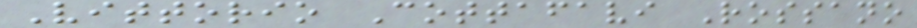Vittorio Cottafavi Rossano
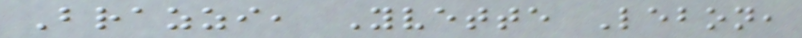Brazzi, Yvette Lebon,
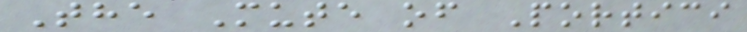The Mute of Portici
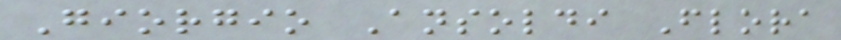Giorgio Ansoldi Flora
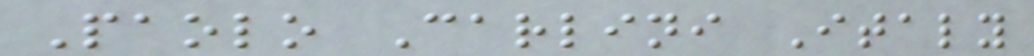Paolo Carlini Italy
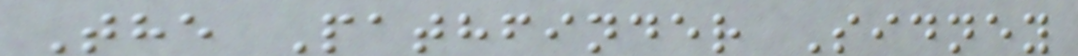The Pathfinder Sidney
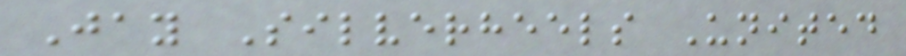Jay Silverheels United
